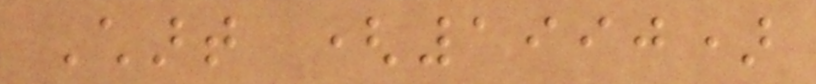Chart (1990)
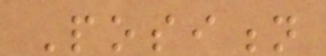Position
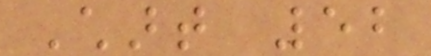Chart 52
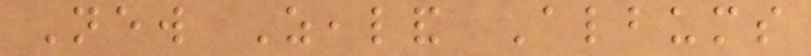New Zealand Albums
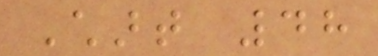Chart 48
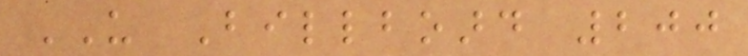US Billboard 200
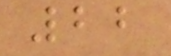22
